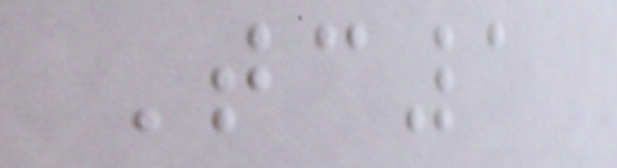Tc1
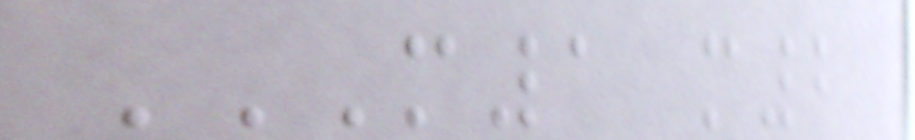M1 M2
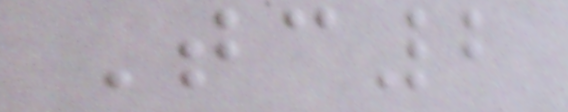Tc2
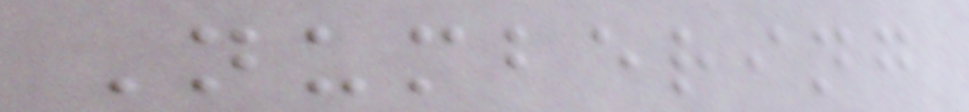Numbering
